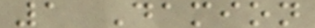1 Damion
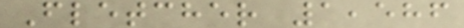Fletcher 1,586
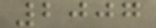2007
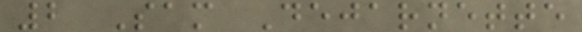2 Sam Dejarnette
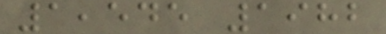1,545 1982
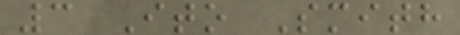3 Ito Smith
